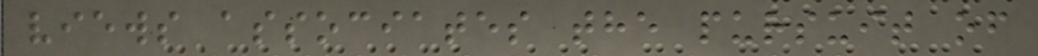views associates the pursuit of
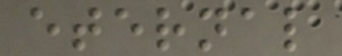eternal
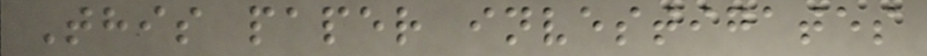This paper investigates
